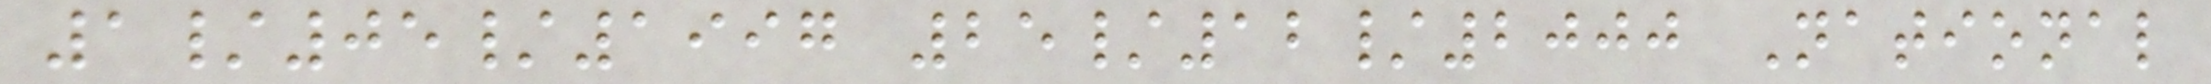1/05/1997 25/12/2000 National
